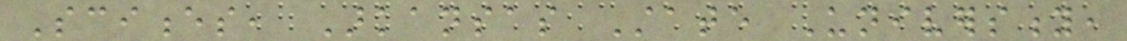Sciences, Arkansas State University,
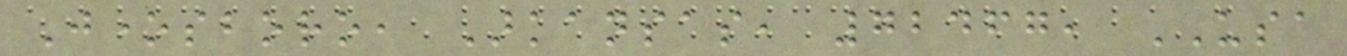Jonesboro, Arkansas, 72467, USA
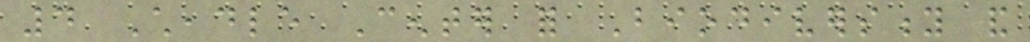4 Cheadle Center for Biodiversity and
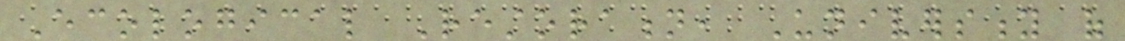Ecological Restoration, University of
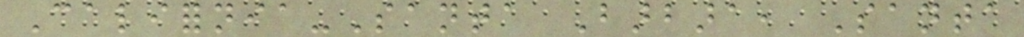California-Santa Barbara, Santa
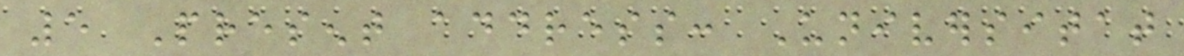5 Present address: Universitat
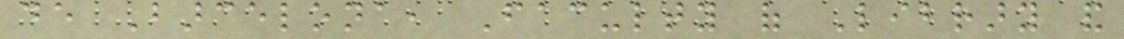de Barcelona, Faculty of Library and
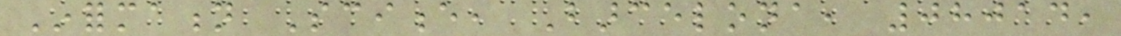Information Science, Barcelona, 08014,
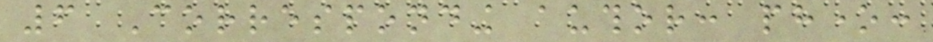6 Corresponding author: phone:
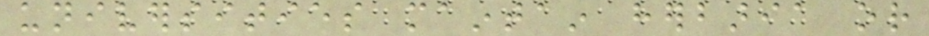universities maintain herbaria or
